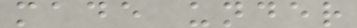made under
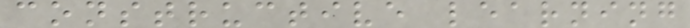constructive learning
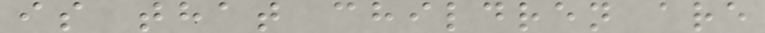is that children are
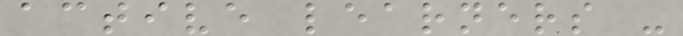active learners -
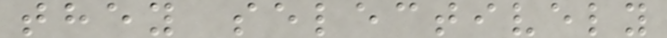they selectively
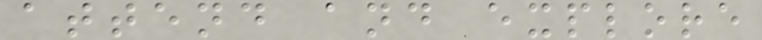attend and explore
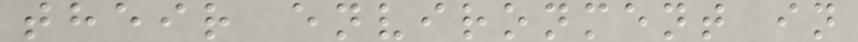their environment in
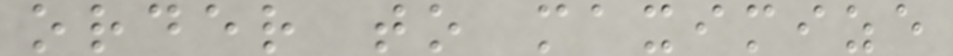order to maximize
